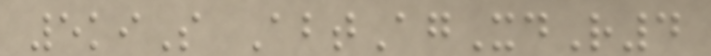5kiS AbtAgXdR4
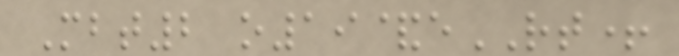Mbt2 o19&eRT+
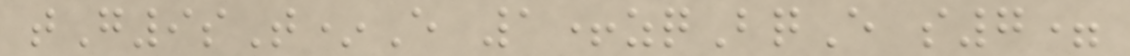tG9sT*E 1+zqBqE s7=
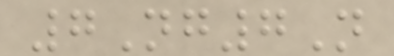7Ng7N
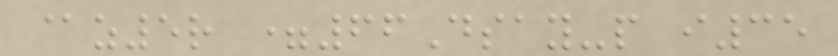@z5r =66Dsay-p i35
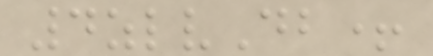4zlvDb+
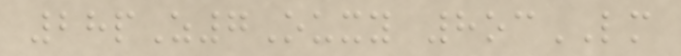28pZ7Ouxy 8ocLM
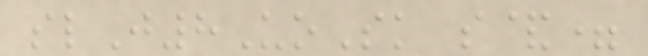slJ8UoSk s&=
